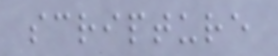scripture
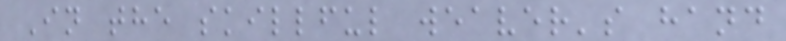In the skillful weaver's hand
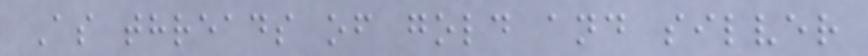As threads of gold and silver
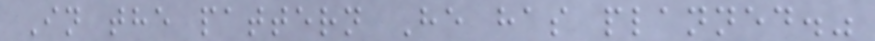In the pattern He has planned."
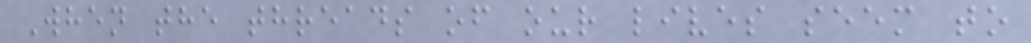When the threads of our lives seem to
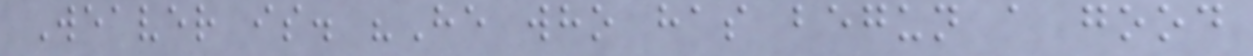Weaver is. "He who has begun a good
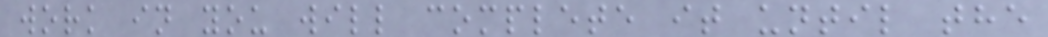work in you will complete it until the
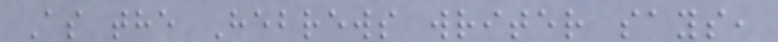As the Hebrews writer says,
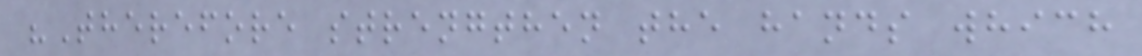"Therefore strengthen the hands which
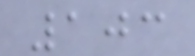103
